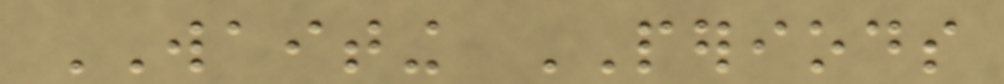WAITING PERIODS
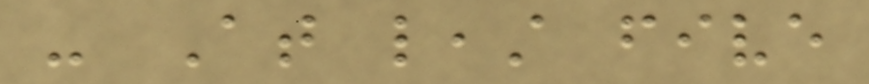- At least five
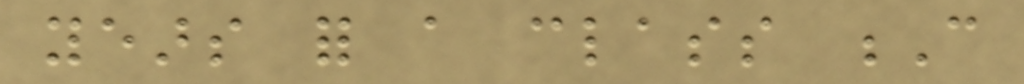years for a class C
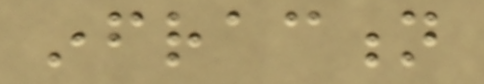infraction
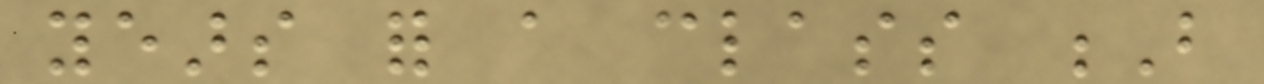years for a class B
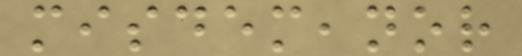misdemeanor
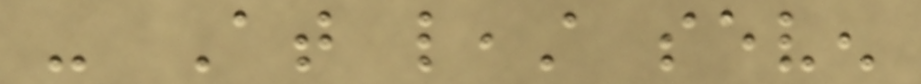- At least seven
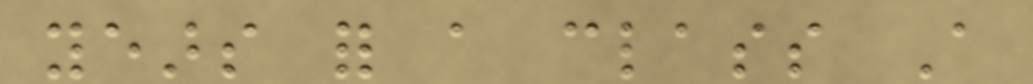years for a class A
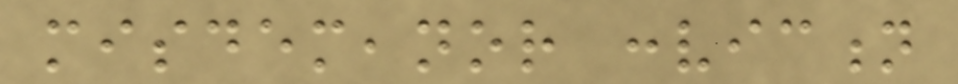misdemeanor conviction
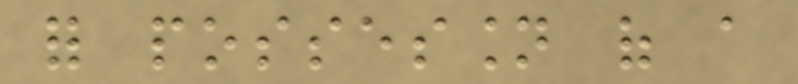for possession of a
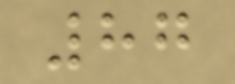87
